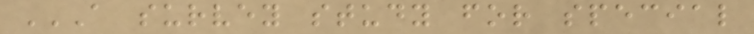A SURVEY STUDY FOR SPECIAL
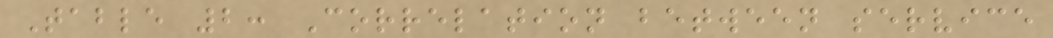Table 2: Correlation between service
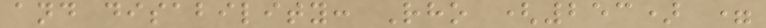and disability: Rho (253) =
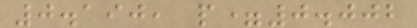0.190, p=0.002
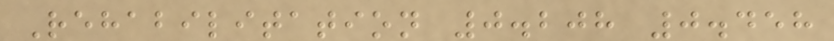Rehabilitation 0.208 0.458
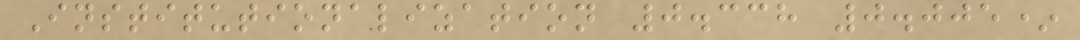Institutionalization 0.338 0.005*
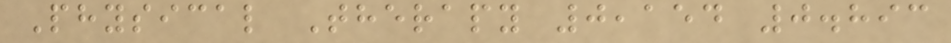Physical Therapy 0,154 0.893
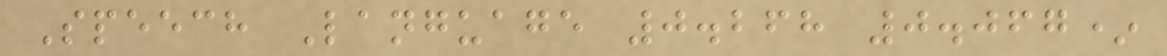Speech Language 0.268 0.067*
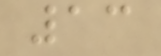13
